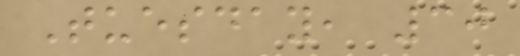Tuesday, 30
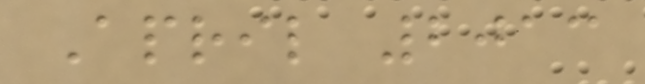April 2013
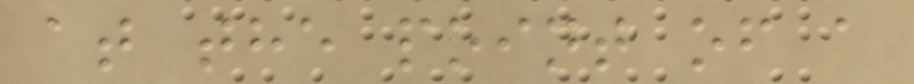at the point of a
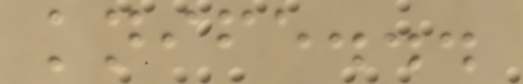knife...
